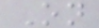On
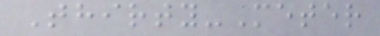Thirty-Meter
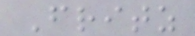Fritz
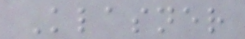Klasner
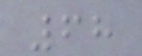68
